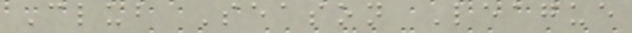Club Season League
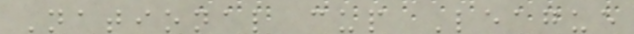National cup League
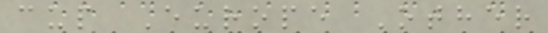cup Europe Other
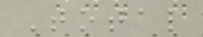Total
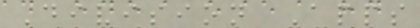Division Apps
